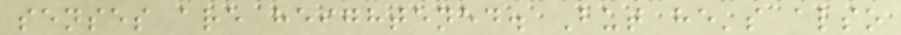senses are heightened. But he's also
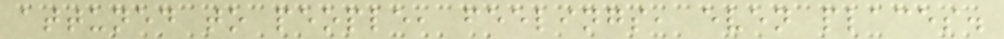attuned to people, feelings, even places.
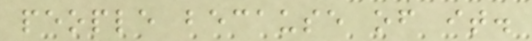people because of it.
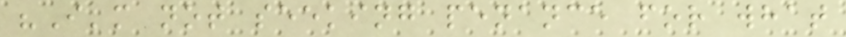"I'm not seeking penance for what
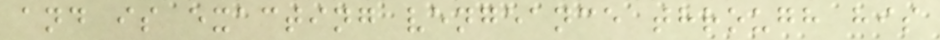and is exacting vengeance through his
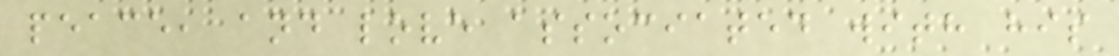peace, and love associated with his
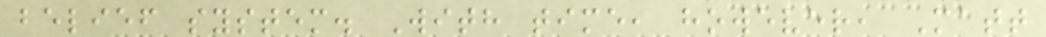belief system. With time, however, Matt
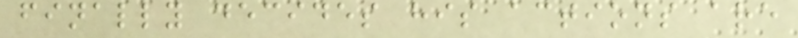finally decides his actions are
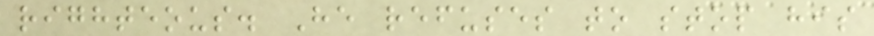righteous. He refuses to stop his
